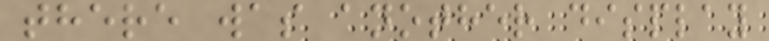there was another display
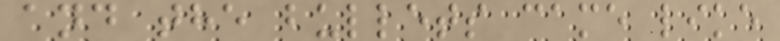and the bullets came like
